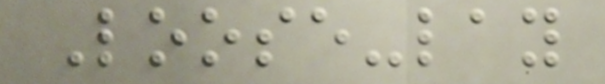Loose-lay
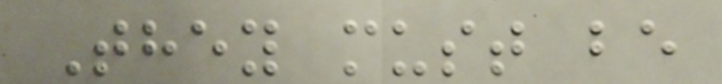They must be
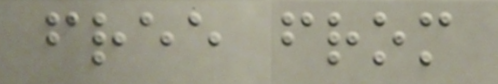free from
